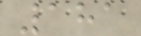181
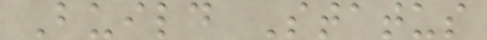Build Status
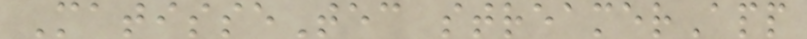MatisseTec streamerApp
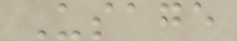Usage
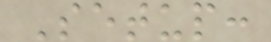Setup:
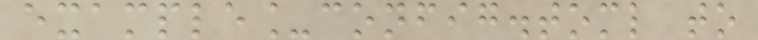example_config.toml to
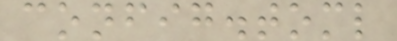config.toml
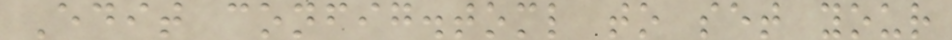Edit config.toml to set your
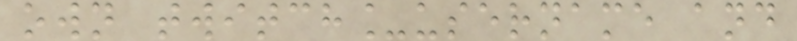own twitch_username and
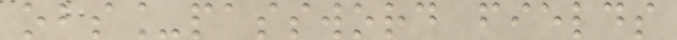obs_password fields
